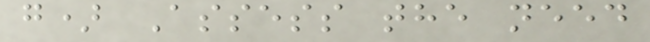g) Assess the need
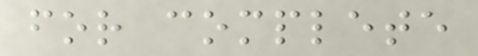for complete
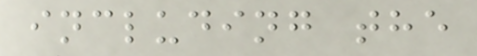including the
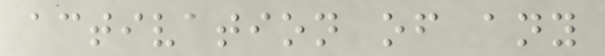activation of any
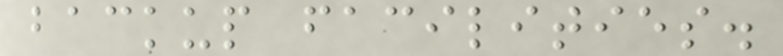backup facilities.
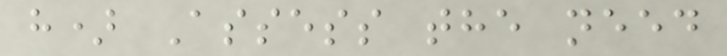h) Assess the need
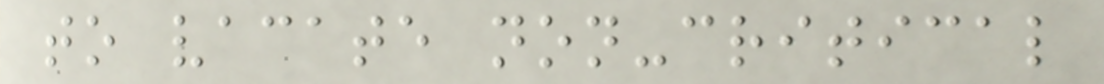to vacate non-critical
